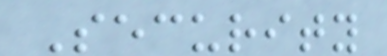Security
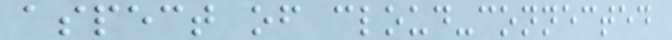aspect of cloud-connected
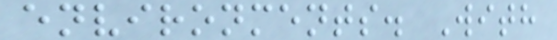environments. With
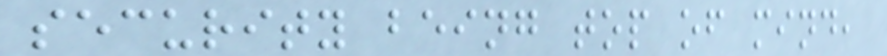security being top of mind,
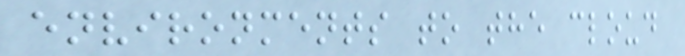environments to the cloud
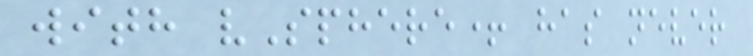with vSphere+ has never
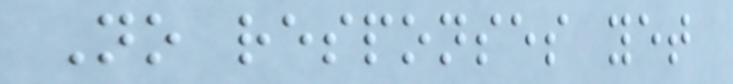No responses yet
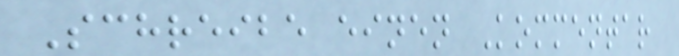Schreibe einen Kommentar
